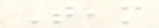Team
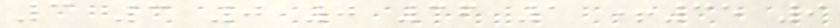3 3 0 0 36 1 +35 9
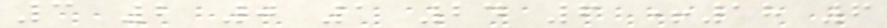3 2 0 1 24 6 +18 6
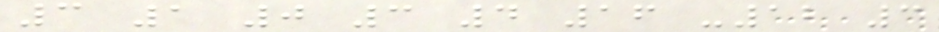3 1 0 3 4 16 -12 3
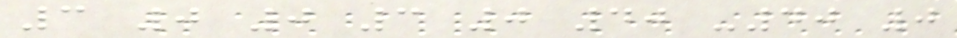3 0 0 3 0 40 -40 0
